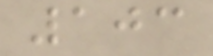103
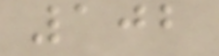102
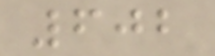602
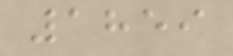1859
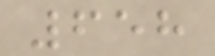658
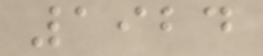1924
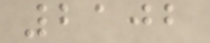2102
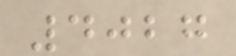4027
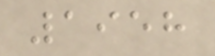1958
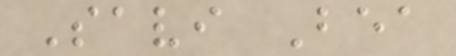Savi Bea
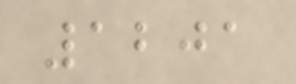1201
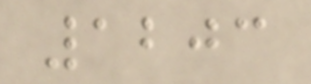1203
